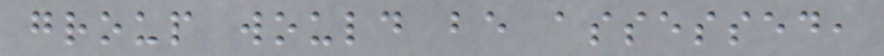group would be assessed,
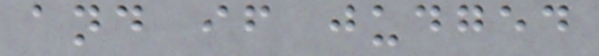and if judged
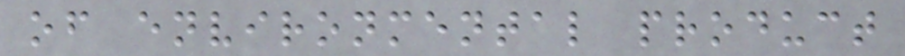of environmental product
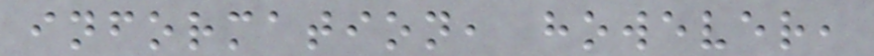information, however,
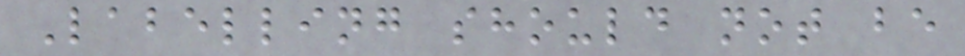Labelling should not be
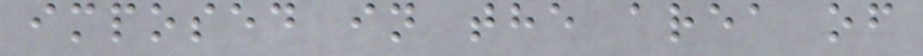imposed in the area of
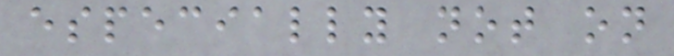especially not on
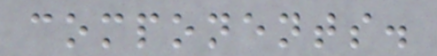components.
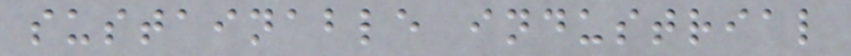sustainable industrial
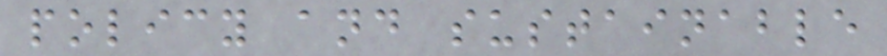policy and sustainable
